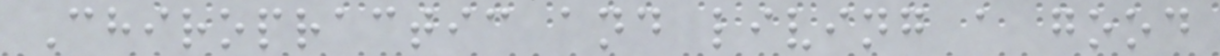Chiropractic and living a good
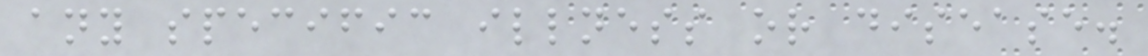any specific illness or disease.
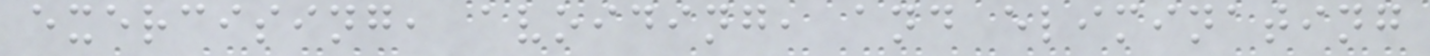exercising, avoiding, and eliminating
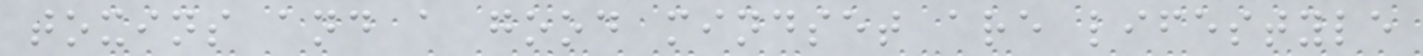toxins and a good mindset are lifestyle
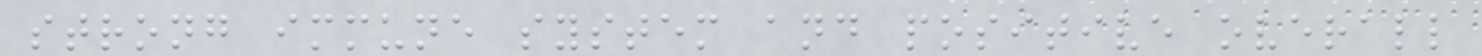strong immune system and positive overall
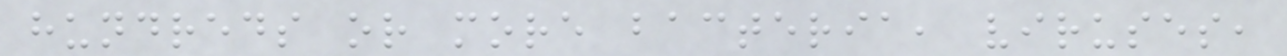hundreds or more bacteria, viruses,
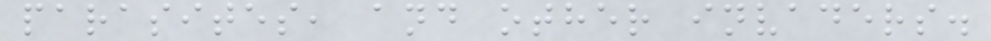parasites, and other invaders.
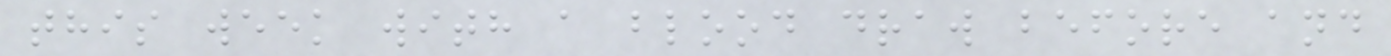this week with a blood draw before and
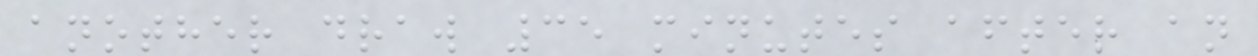another draw 35 minutes after an
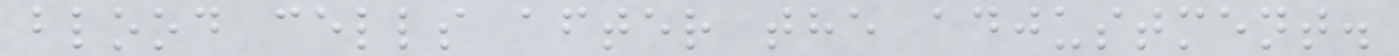blood cells after the adjustment.
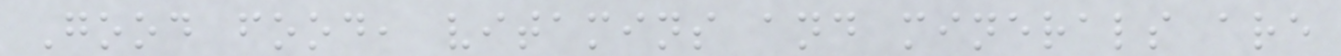Good food, vitamins and minerals are
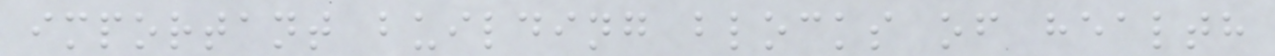important building blocks of health
